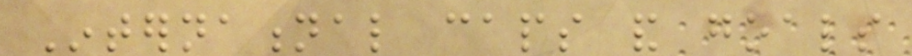International caps and goals
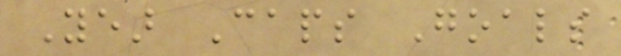Year Caps Goals
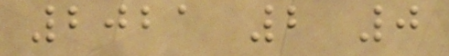2021 2 0
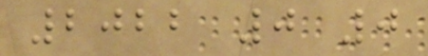2022 0 0
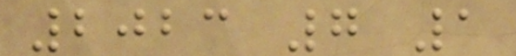2023 7 1
